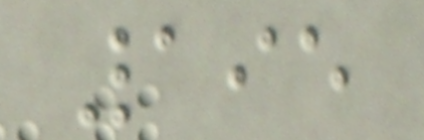195
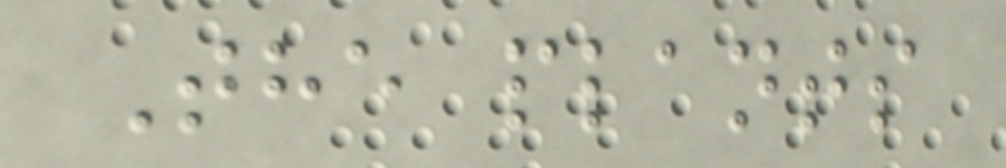The plants
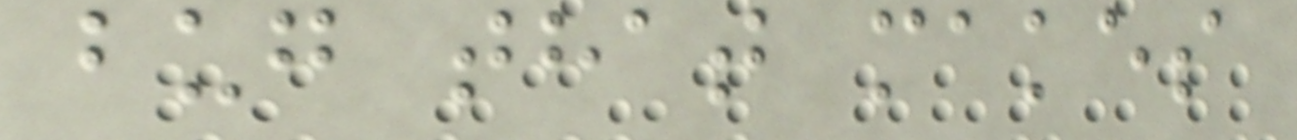bug that makes
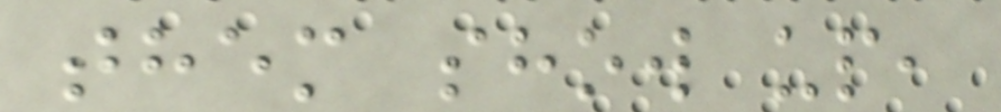them show up,
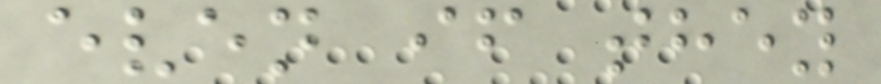even if they
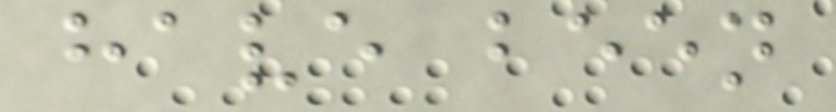have been
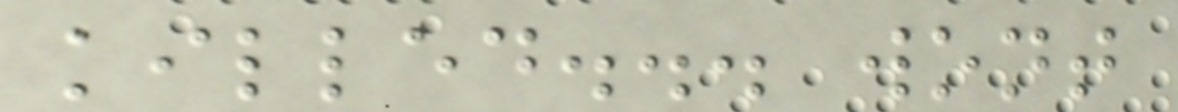killed... wont
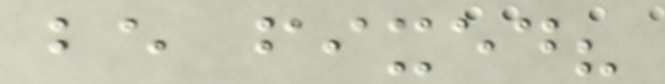be fixed?
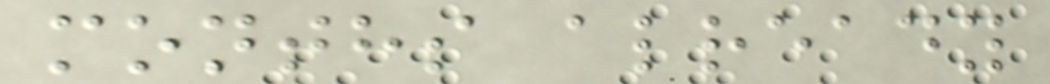months already
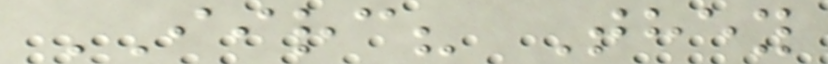IIRC? They
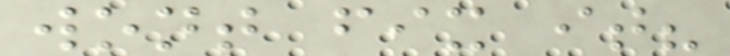wont fix it?
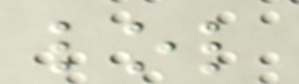lol
